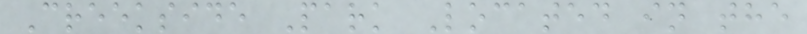Creekside Park Located in the
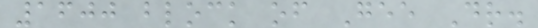1600 block of Gee Dr.
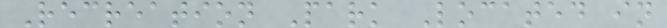Recreation Park Located in
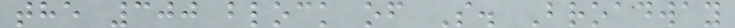the 300 block of S. Broadway
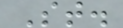St.
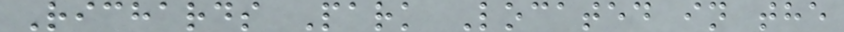Richards Park Located in the
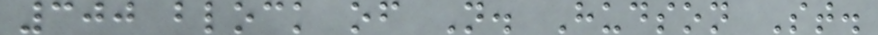300 block of N. Hudson St.
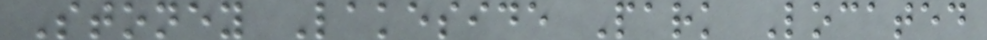Stoney Lakeside Park Located
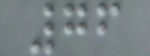76
